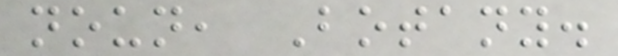noun, Botany.
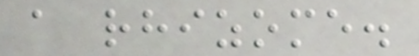a rhizome.
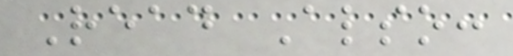Read Also:
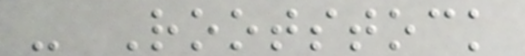- Rootstock
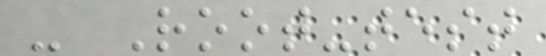- Root-test
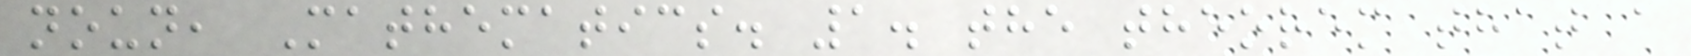noun, Mathematics. 1. the theorem that a
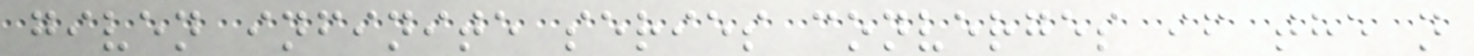given infinite series converges if the n
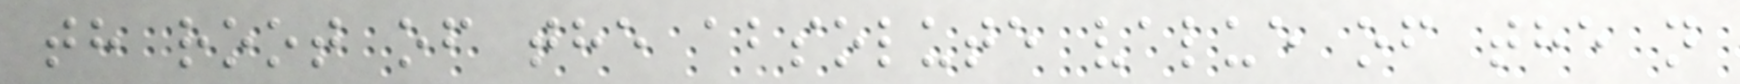th root of the absolute value of the n
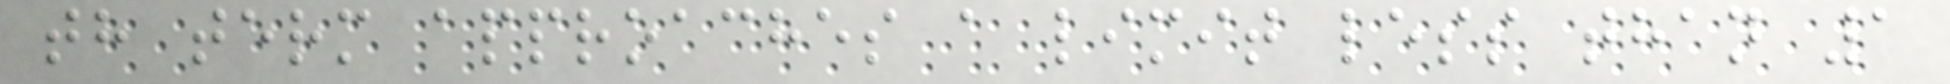th term approaches a limit less than 1
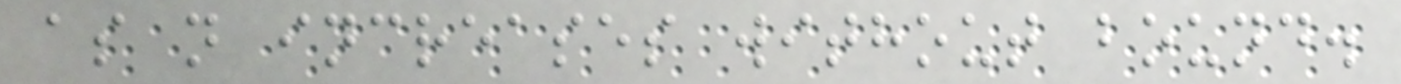as n increases without bound.
